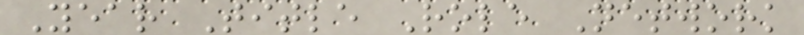Year Title Role Network
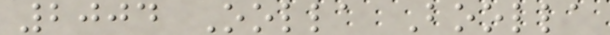2004 Oolla Boolla
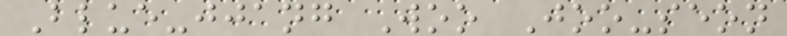Blue-jjang Woo Joo-seon
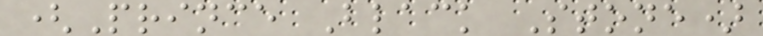(Prince Black Stone)
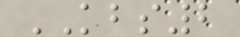KBS2
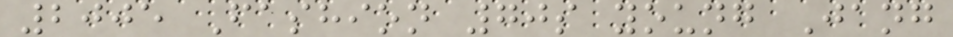2005 Fashion 70s young Jang
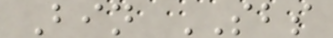Bin SBS
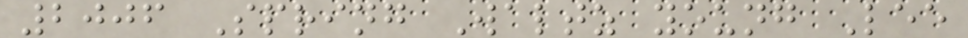2006 Spring Waltz young Lee
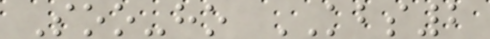Soo-ho KBS2
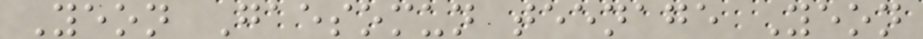Yeon Gaesomun teenage Yeon
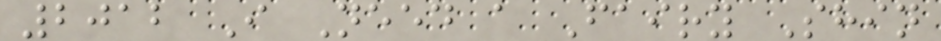2012 I Need a Fairy Shin
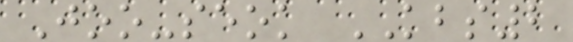Joo-seok KBS2
